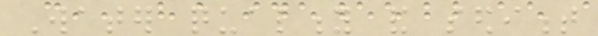Water quality and sediment
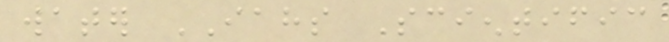water IAHS Scientific
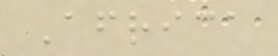Africa
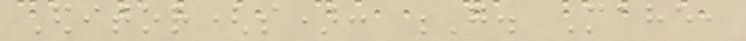Editor(s): G. Mahe,
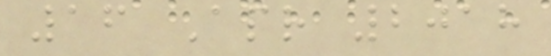16 Apr 2018
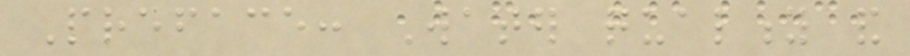Preface: Water quality and
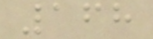168
